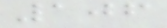106
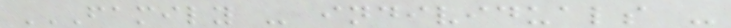FAMILY - INDIVIDUALS -
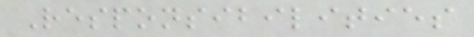Responsibilities
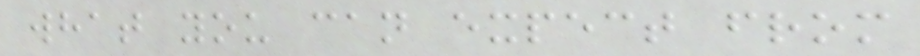what you can expect from
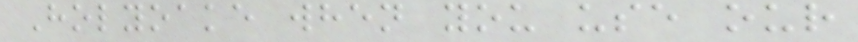Holyoake when you use our
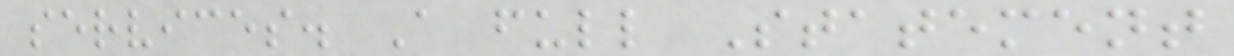services. A full Statement
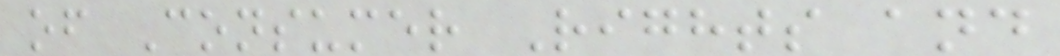of Consumer Rights and
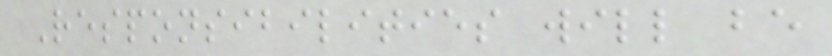Responsibilities will be
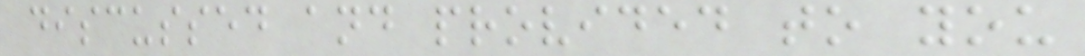discussed and provided to you
